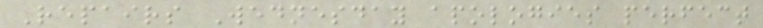Repairs Wednesday apologies perfect
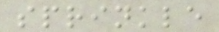sprinkle
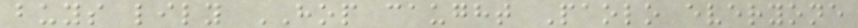buys lily HOP caught Paolo everyone
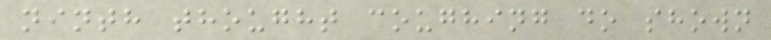ninth thought coughing do shown
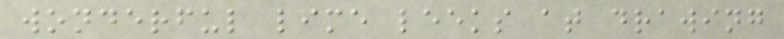wonderful lime leeks at drawing
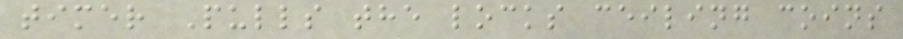timer Pulls the locks ceiling coins
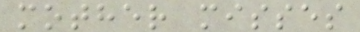mother misses
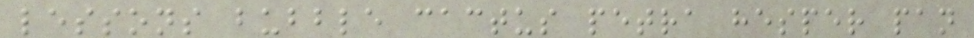lessons bubble cactus petra hesper pan
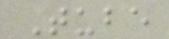Tube
